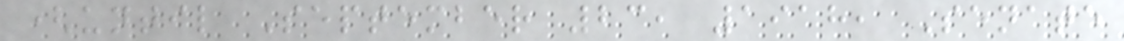(until September 23, 1918, Senate
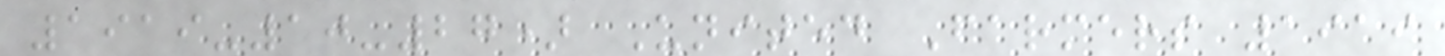1919-10-27) United Farmers 1919
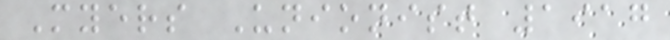Myers Unionist 1917
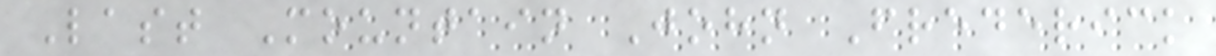Last Mountain John Frederick
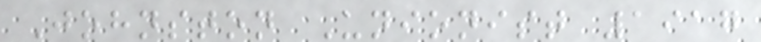Johnston Unionist 1917
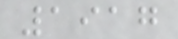1917
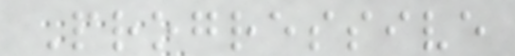Progressive
